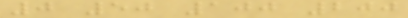0 50 100 200
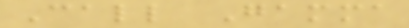Call Gamma
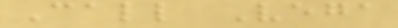Call Vega
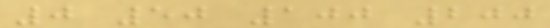0 50 100 200
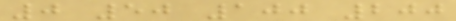0 50 100 200
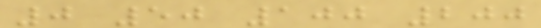0 50 100 200
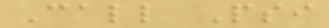Call Psi
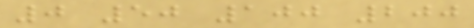0 50 100 200
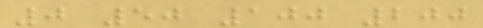0 50 100 200
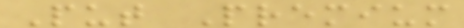Put Premium
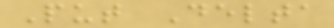Put Delta
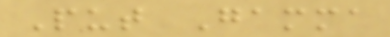Put Gamma
